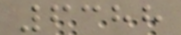6388
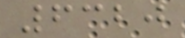6320
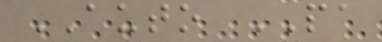AUTO PA
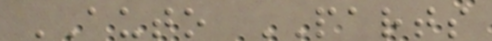AUTO PARTS
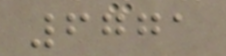6771
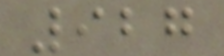927
